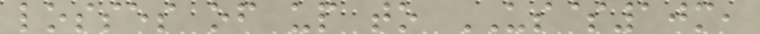losses of up to US$10m,
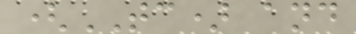(TC) and
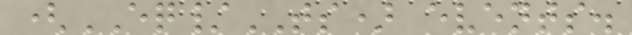(EQ/TS) events.
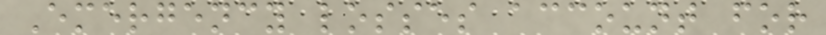Emergency losses account for
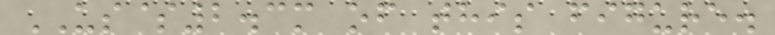US$2.3m of this figure.
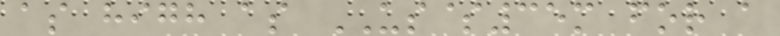as high as US$35m for a
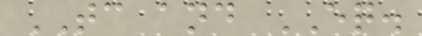TC and EQ.
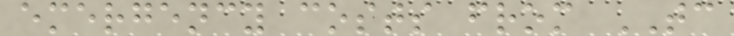emergency costs from TC
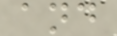and
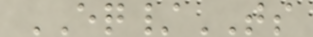EQ/TS
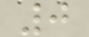0
